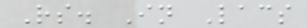Rs. In Lacs
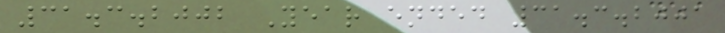31.3.2002 Year ended 31.3.2001
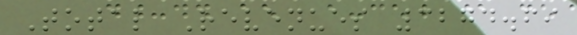Total Revenues 3274.69
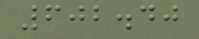602.40
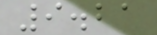9.21
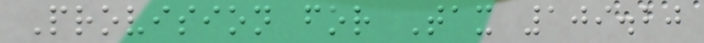Provision for Tax 109.20
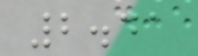2.41
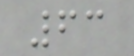63
